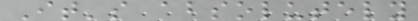It's absolutely
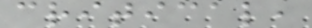critical,
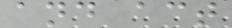and act
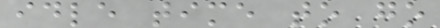idle time to go
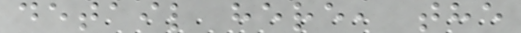detail here, the
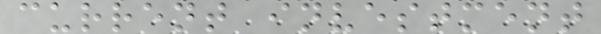current investment
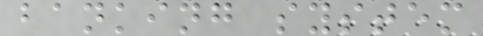banking system
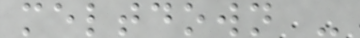meltdown -
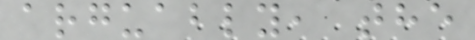arguably, the
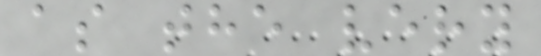as the very
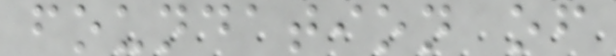foundation of
